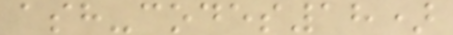ash-codes18)
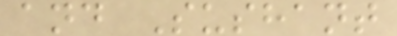and Sushant
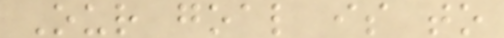Our goal is to
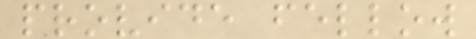provide fellow
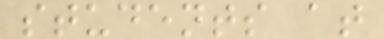students at
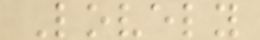Lovely
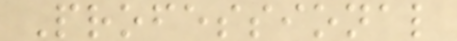Professional
